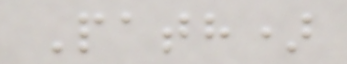Path)
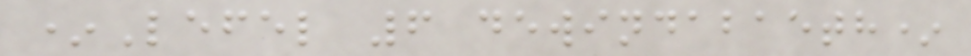*Lefel 6 dewindabaeth*
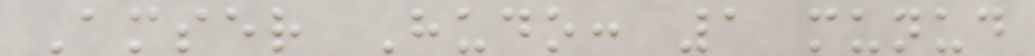Amser Hudo: 1 munud
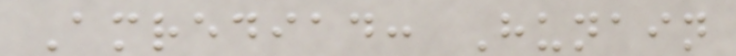Amrediad: Hunain
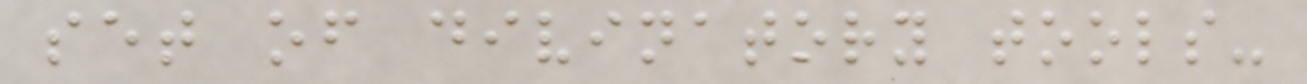set of divinatory tools-
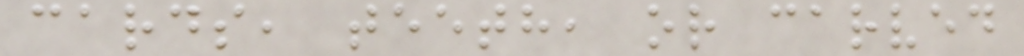cards, teeth, or carved
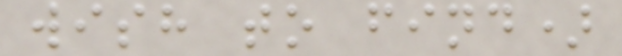wish to find)
